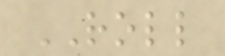ROLL
